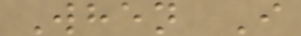When I
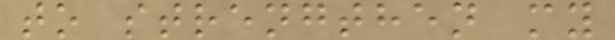to strengthen my
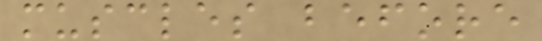muscles before
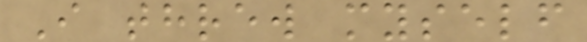I threw myself
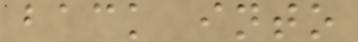back into
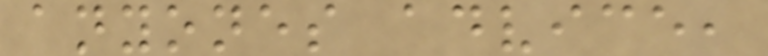anyones advice,
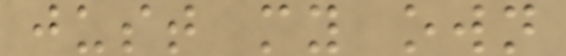just my own
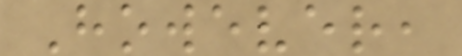However,
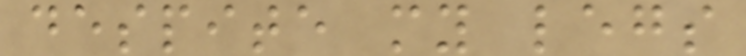despite my legs
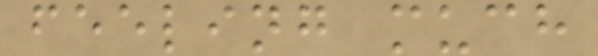feeling much
